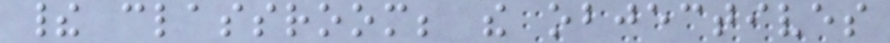their classroom; the objectives
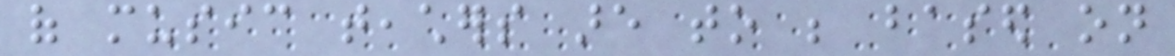of music teachers are to be based on
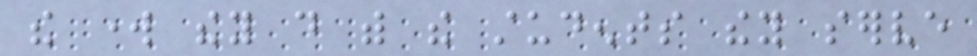the work they do with the students they serve
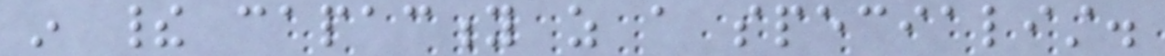in their capacity as a specialist.
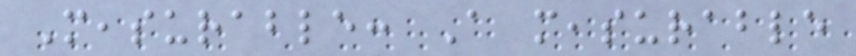Measurable: A measurable
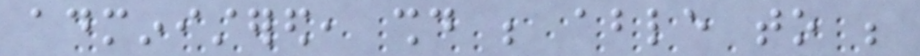administered, should be able to be
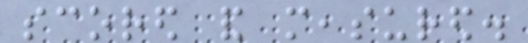scored and measured.
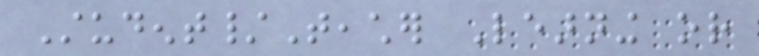Student/Teacher Learning or
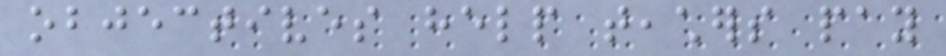objectives help teachers pay
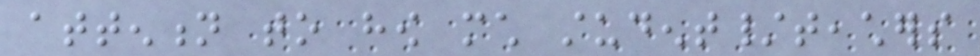attention to how much student/teachers
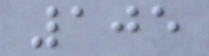105
